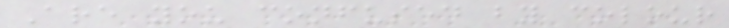Are you confused by colour
